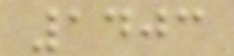1403
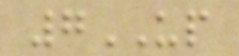7UP
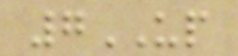7UP
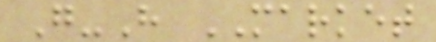G-H MARKET
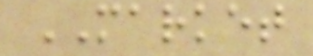MARKET
